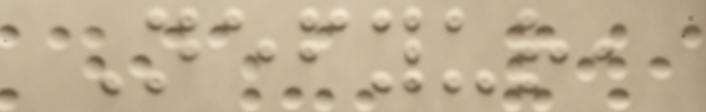Nefyur,
